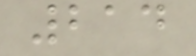214
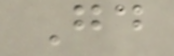Good
